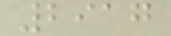2917
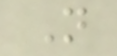N
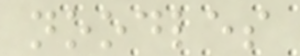noodles
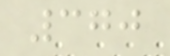370
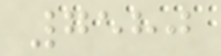7580
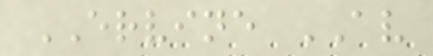ERVINE AV
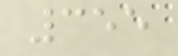355
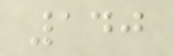140
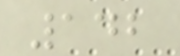142
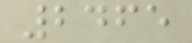2465
